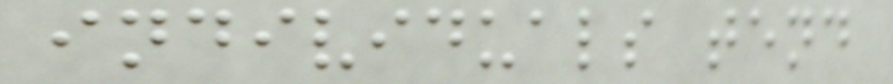individuals tend
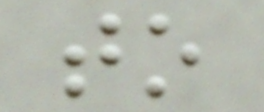to
